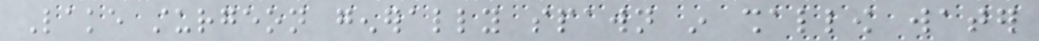Lake sturgeon generally spawn in shallow water
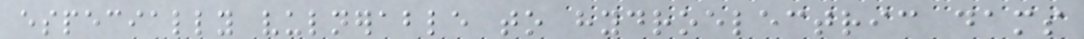especially vulnerable to hydroelectric dams
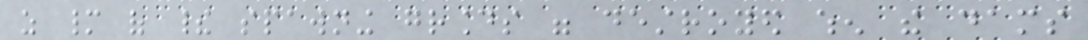as many of their spawning grounds were destroyed when the dams
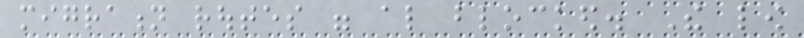migration routes were also blocked. The low
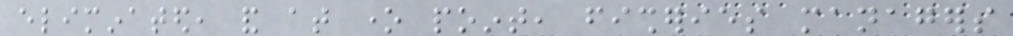eliminated, and at one point, fisheries managers
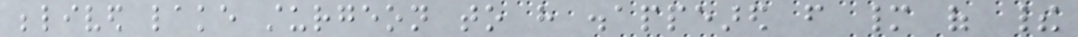belived lake sturgeon to have disappeared from many of their
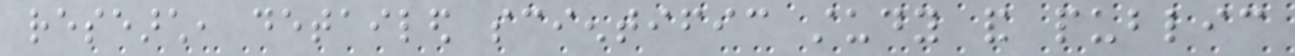research, detailed scientific study and public
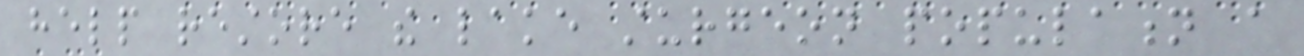help restore the lake sturgeon population a
